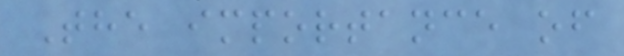The importance of
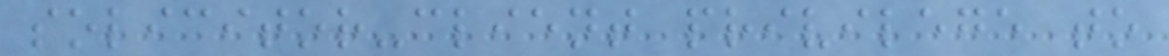solicitor-client privilege to
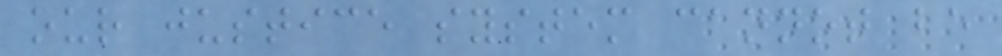our justice system cannot be
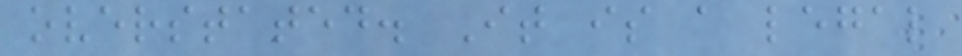overstated. It is a legal
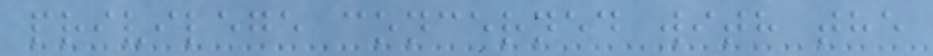privilege concerned with the
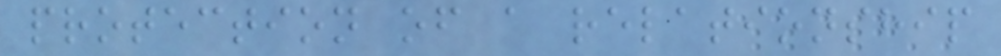protection of a relationship
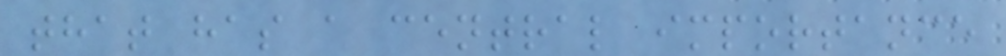that has a central importance
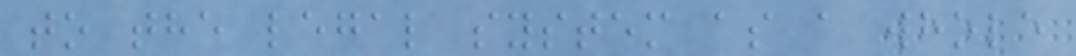to the legal system as a whole
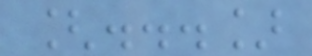[...]
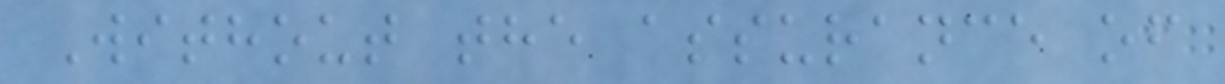Without the assurance of
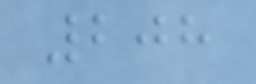208
